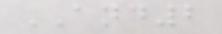AND2
